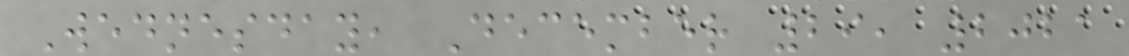Wednesday, December 29, 2021
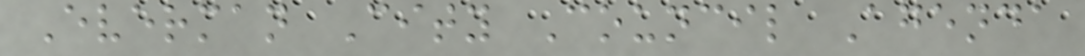Everman City Council Agenda
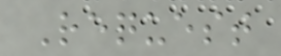Request
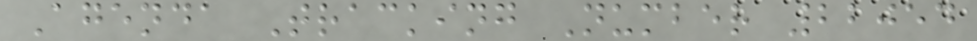Agenda Tracking Number 22054
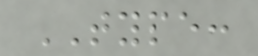TYPE:
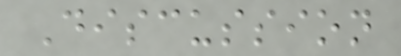Discussion
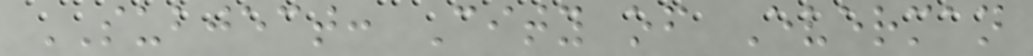SUBJECT: City of Everman
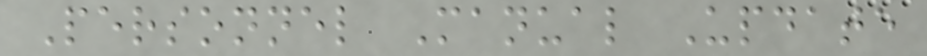Personnel Manual Update
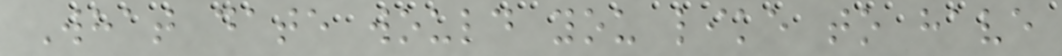What date would you like to have
